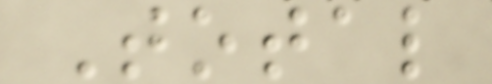Total
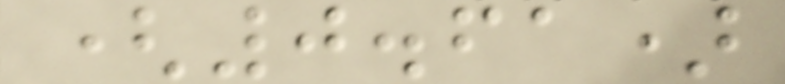(0.61)
